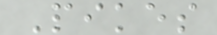Pikes
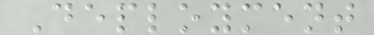Deployment
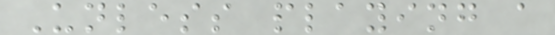Unless playing a
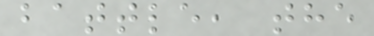battle, the
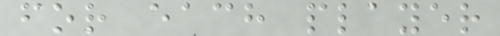for each player
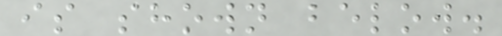is shown below.
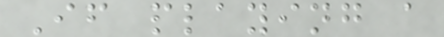If playing a
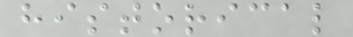historical
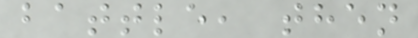battle, then
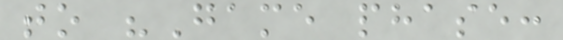to "Game phase:
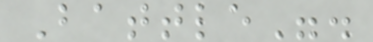Battle".
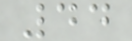44
